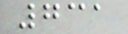731
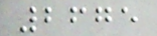2675
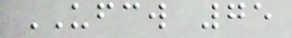UFCW 75
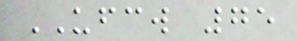UFCW 75
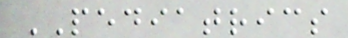PEDIATRICS
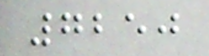7250
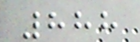888
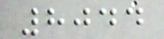8044
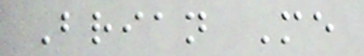Brian Me
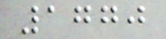1770
